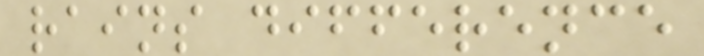rains difference
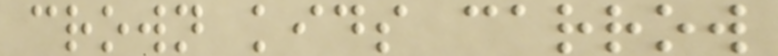crown kids carrow
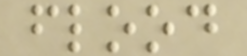flood
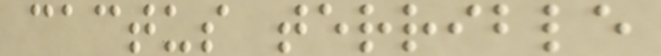cactus terrible
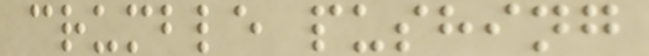crumble pushing
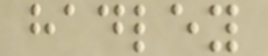hadley
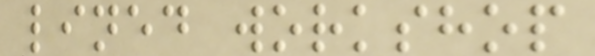lined workshop
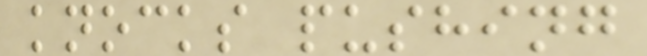knocks pushing
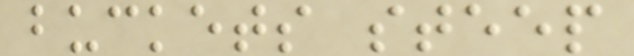buckets steep
